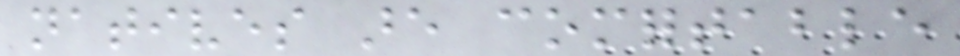natives are comfortable
